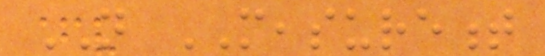NOT MEASUREMENT
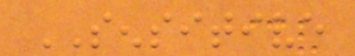SENSITIVE
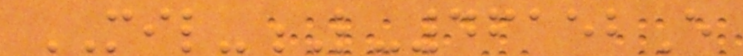MIL-L-46152E
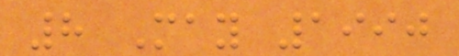8 May 1990
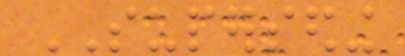SUPERSEDING
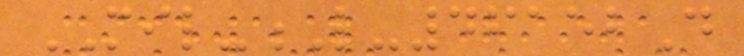MIL-L-46152D
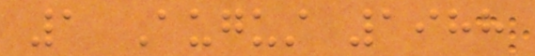1 August 1988
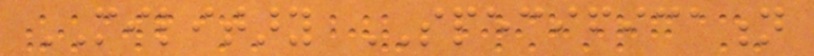MILITARY SPECIFICATION
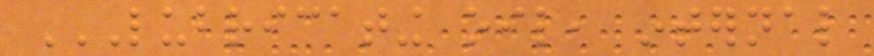LUBRICATING OIL, INTERNAL
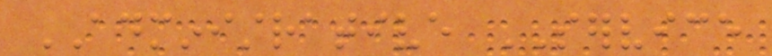ADMINISTRATIVE SERVICE
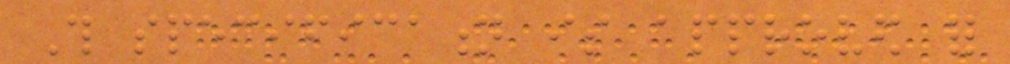This specification is approved for
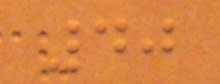40
